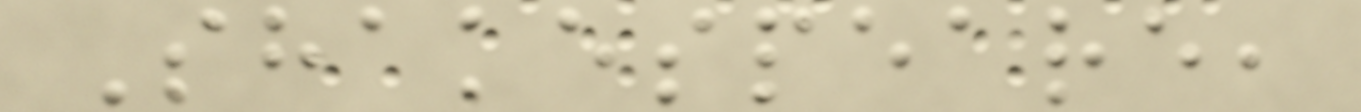Shakespeare,
